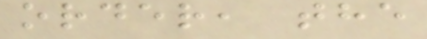order, the
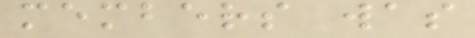members was
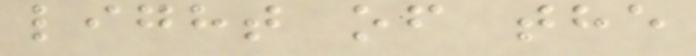light of the
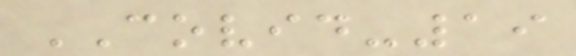COVID-19
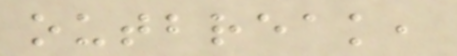outbreak,
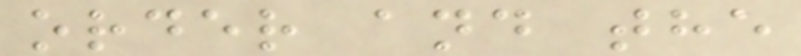order and the
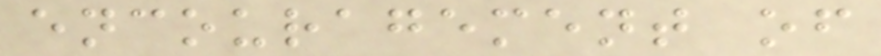encouragement of
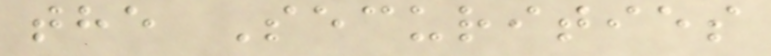the Securities
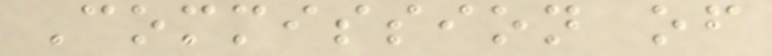Commission of
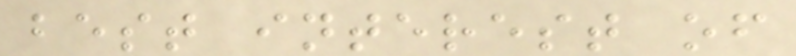best interest of
